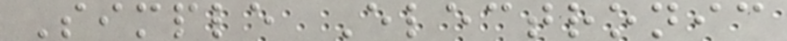Simple Electronic
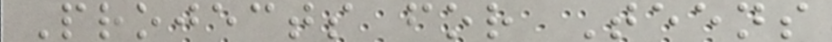Projects for Teens
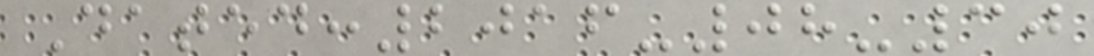Dated:2016-08-30
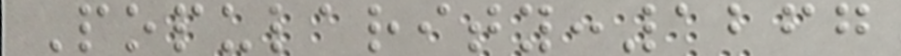Popularity:1267
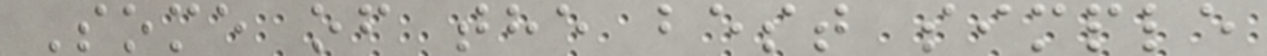Some of the best simple
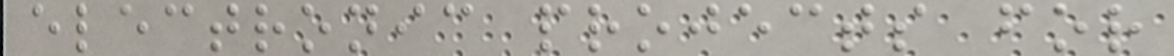electronic projects for
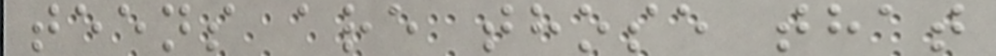teens are those that
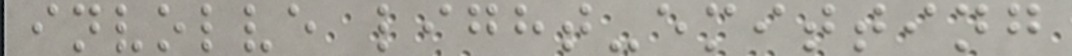involve light-emitting
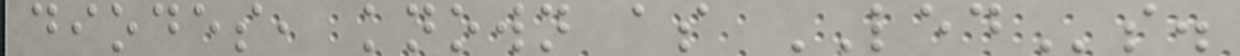diodes, known as LEDs.
